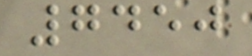7450
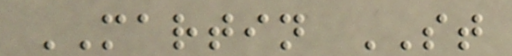MARTIN ST
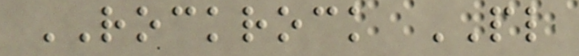ROCKROCK PL
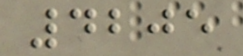4205
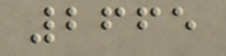2665
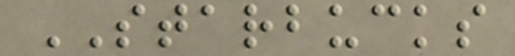STARBUCKS
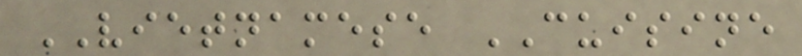VIETNAMESE CUISINE
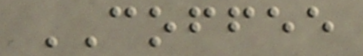COFFEE
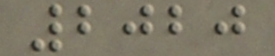2020
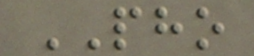PHO
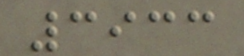3933
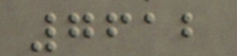7612
